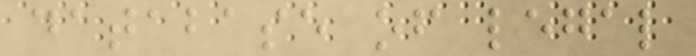database of legal
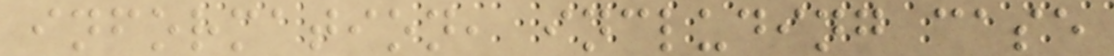information, including case
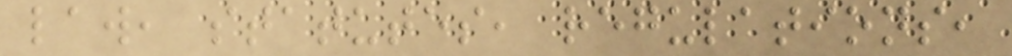law, statutes, regulations,
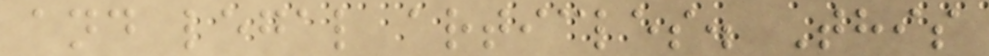and legal articles. This
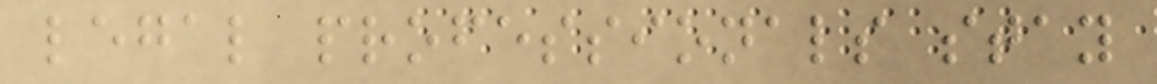legal professionals stay
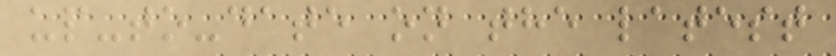up-to-date on the latest
